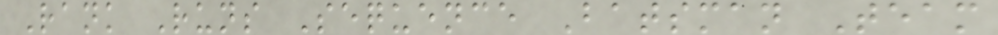Rank Runs Sequence Batsman Team
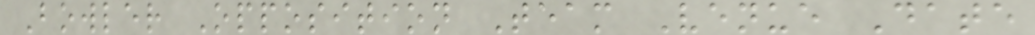Bowler Opposition Team Venue Date
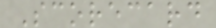Scorecard
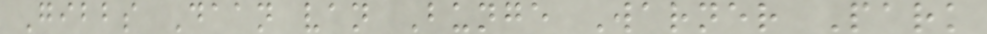Gibbs Daan van Bunge Warner Park
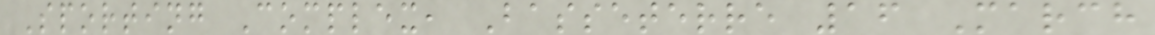Sporting Complex, Basseterre 16 March
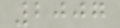2007
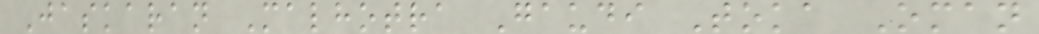Jaskaran Malhotra Gaudi Toka Oman
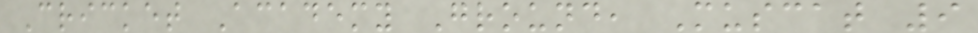Cricket Academy Ground, Muscat 9
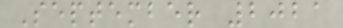September 2021
